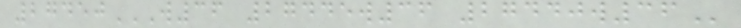27450W36 27445W36 27440W36
